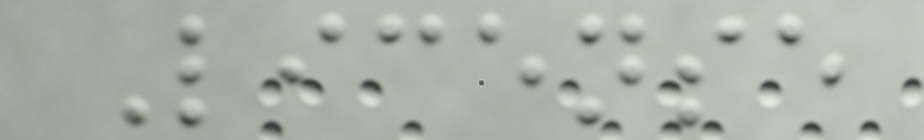License
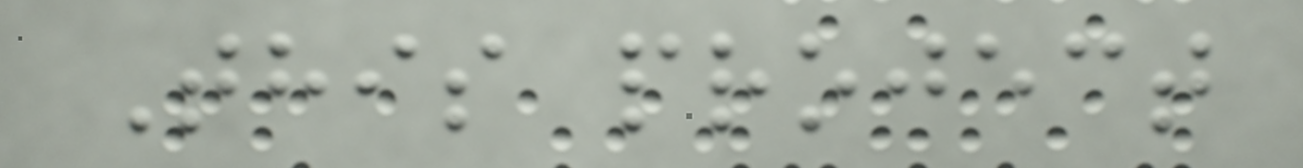This project
